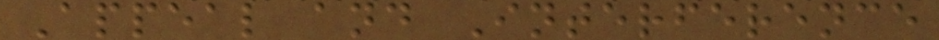Appeal and Interference
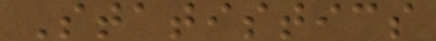Statistics
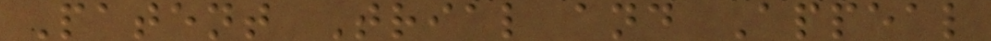Patent Trial and Appeal
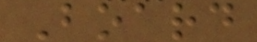Board
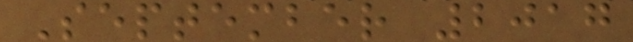September 2017
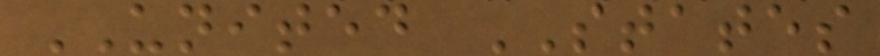UNITED STATES
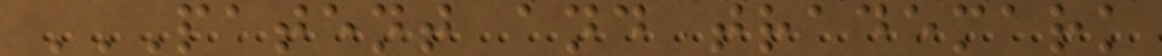PATENT AND TRADEMARK
